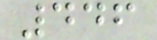446
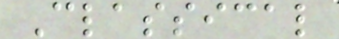Classical
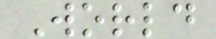World
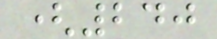(240
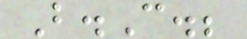B.C.;
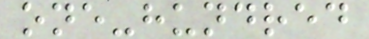one-hundred
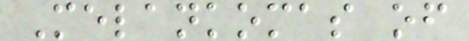Melankomas of
